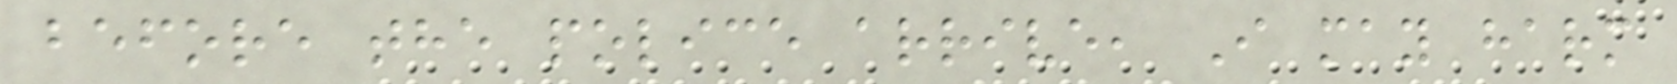before the police arrive, I may harm
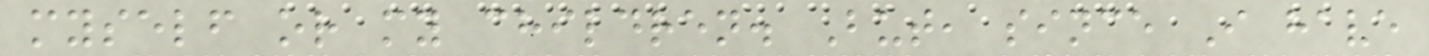myself or my children. But, since I have
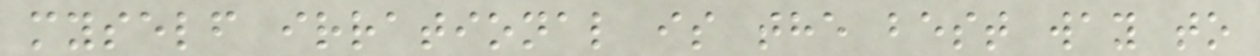myself irrational is the best way to
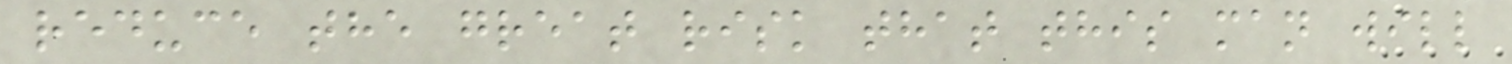reduce the great risk that this man will
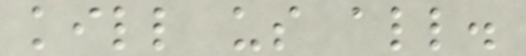kill us all.
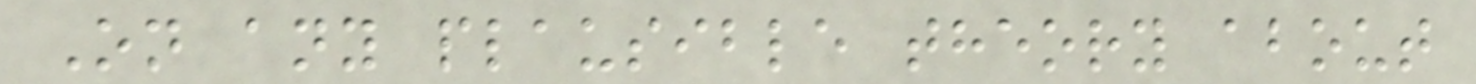On any plausible theory about
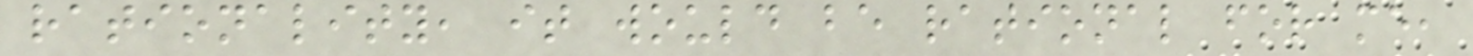rationality, it would be rational for me,
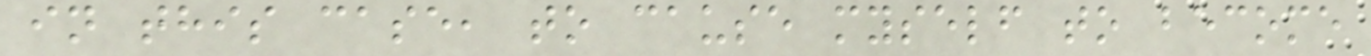in this case, to cause myself to become
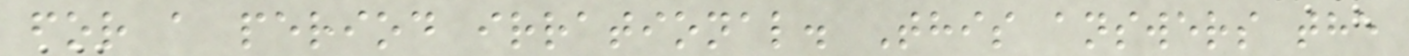for a period irrational. This answers the
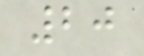20
